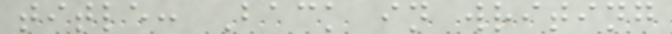title: Back in writing
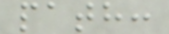path:
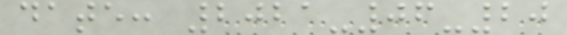date: 2021-06-20
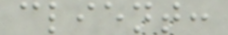client:
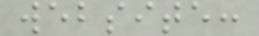website:
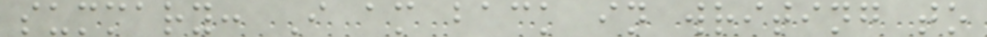summary: I am back in writing to
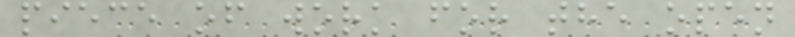piece of work for the open
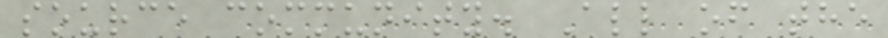source community. All of the
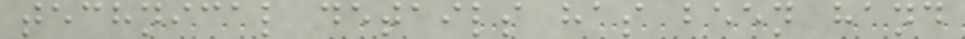technical details has been hand
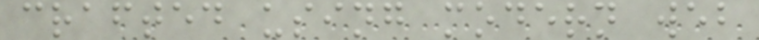crafted using modern web
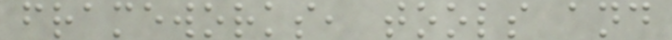frameworks, tools and
